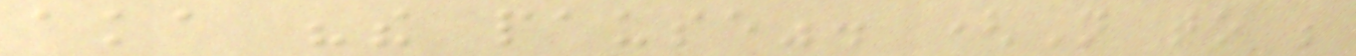aka "the pause". (Not to be
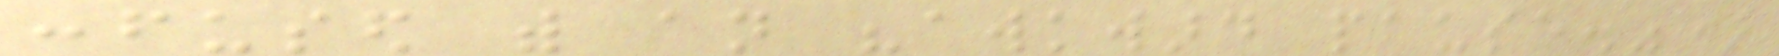confused with an "awkward pause.")
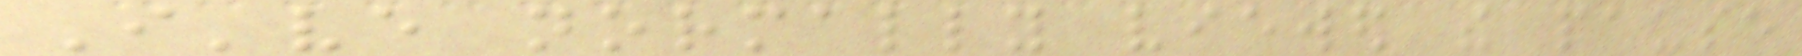I've normally viewed the pause
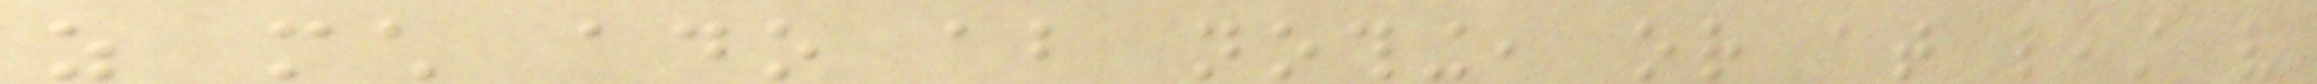as much ado about nothing, or at least very
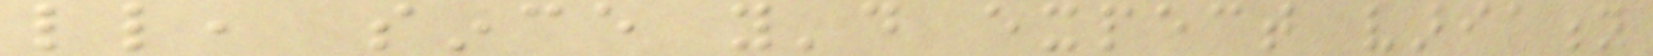little, since you'd expect variation
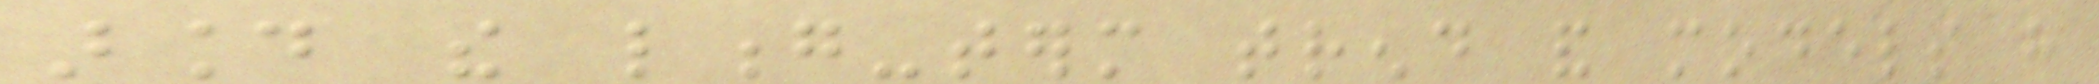around the long-term trend and models have
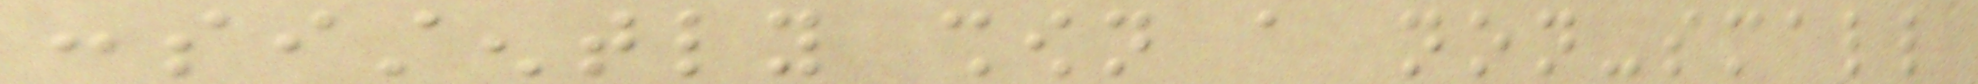consistently shown a non-small
